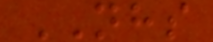NHS
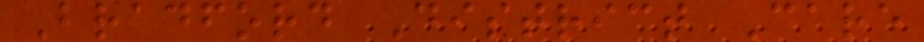Bradford District Care
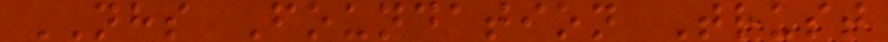NHS Foundation Trust
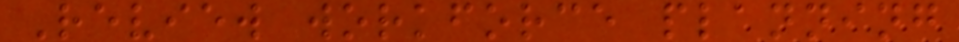Review workforce planning
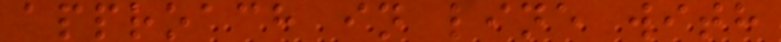approach in line with
